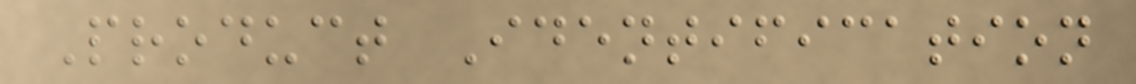Product Identification
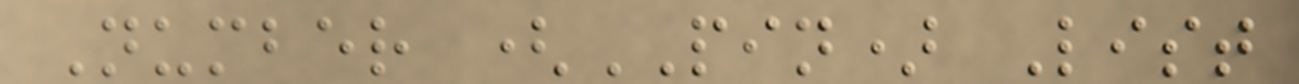Number (PIN) List
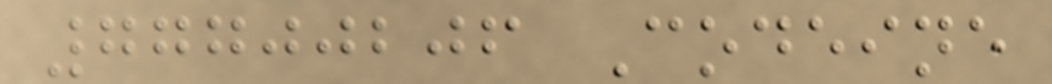77700206 Codeine
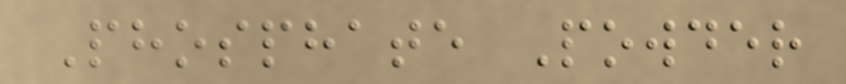Phosphate Powder
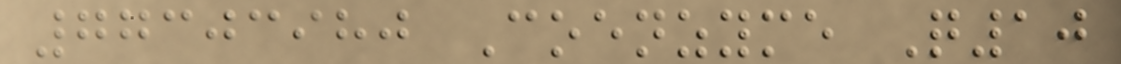77303980 Coenzyme Q10
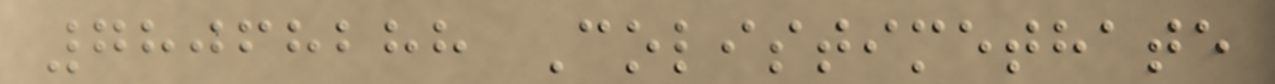78068288 Colistimethate
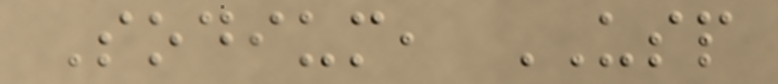Sodium, USP
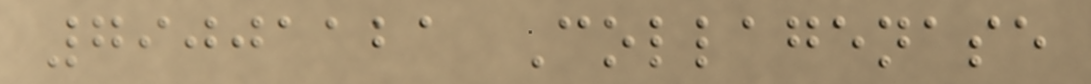79001121 Collagenase
